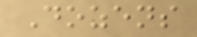Dozens
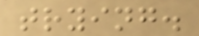trying.
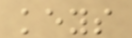keys
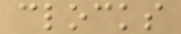clocks
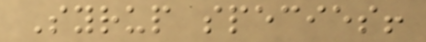Syrup species!
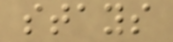stays
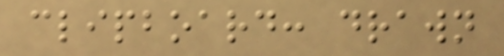clipboard: drawn
